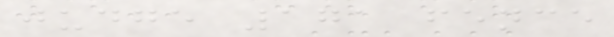judge 171 fence
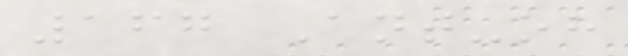167 Ant-oh
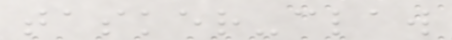tasker-claw
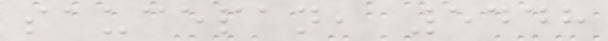saucepan, 5448
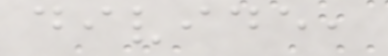divide,
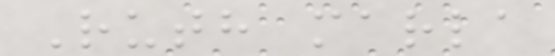Ruth marla
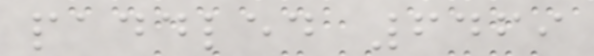paddled 6469
